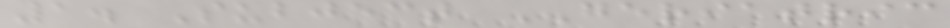1. Subject GERIATRIC
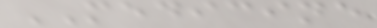MEDICINE
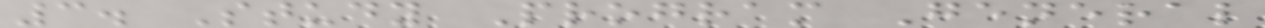3. Study Program General
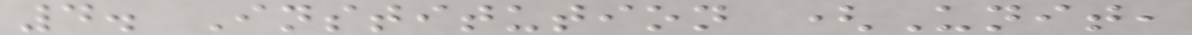4. Institution (Unit,
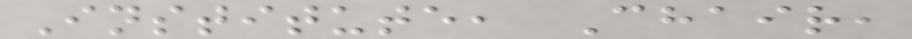Institute, Chair,
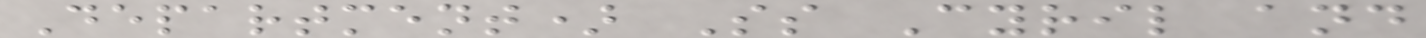Department) Ss Cyril and
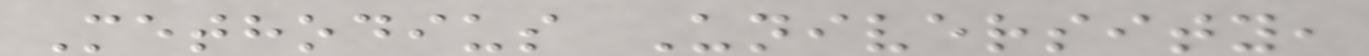Methodius University,
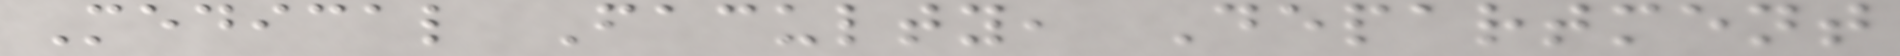Medical Faculty, Department
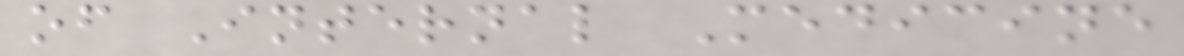of Internal Medicine
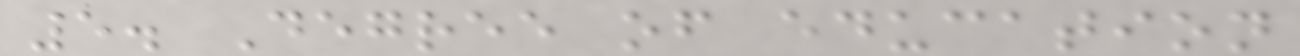5. Degree of education
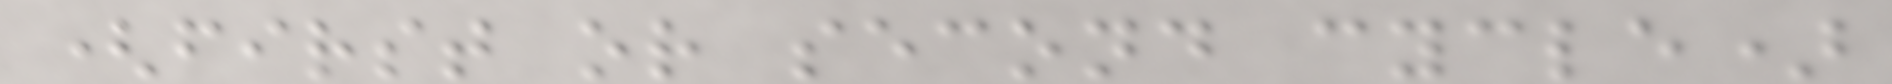(first or second cycle)
